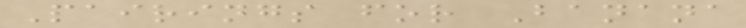Pairings for Banana
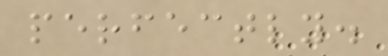perfectly.
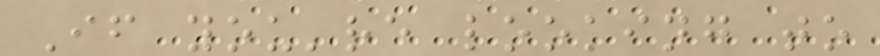If you're looking to
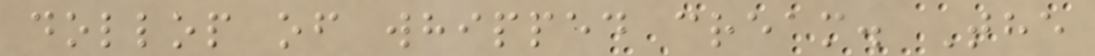dollop of whipped cream. The
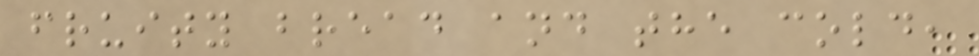fruity bread and the cold,
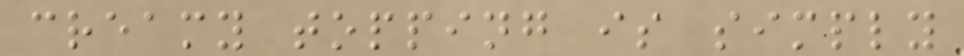creamy topping is simply
